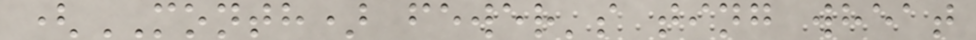(MONTH) fewer's ting wheat
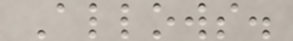Allows.
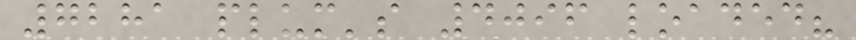7281 plum's 4096 loaded?
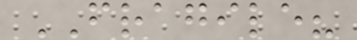FRAGILE?
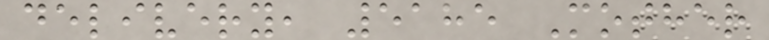delivery, 5185 Mother
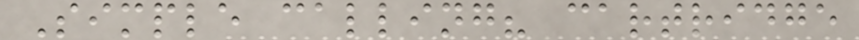Simple calling? cartridge
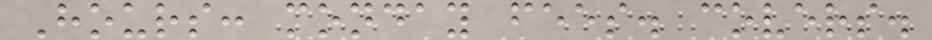Hours: monday fees. covers.
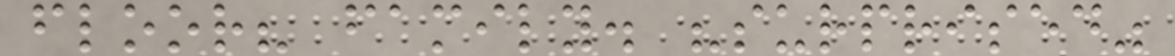floor? family. "surprised"
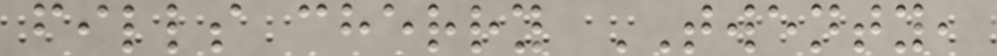fills cherry TWENTY,
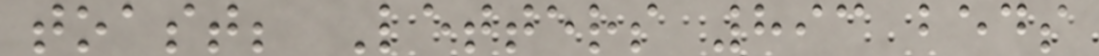toast; Letters 893 beds
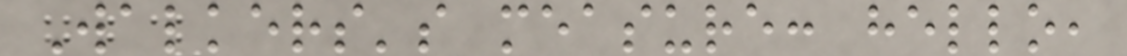Walkers's measure: hello,
